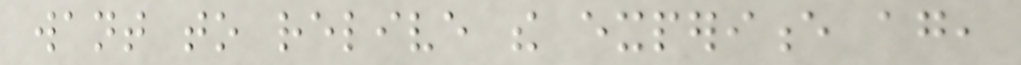want to relive the experience again,
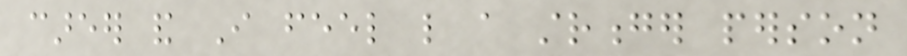career and I feel like a stronger person
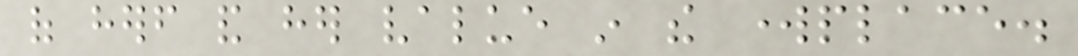of herself and her value in the workplace.
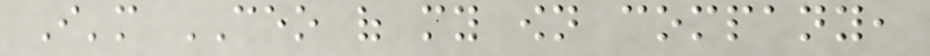I'm CEO of my own company,
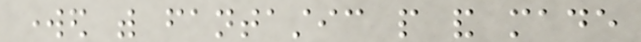worked with fantastic people and made
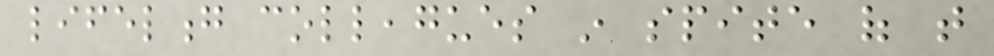lifelong colleagues in spite of that
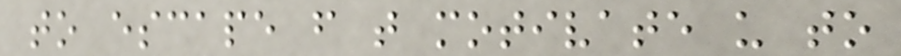to escape from that motivate us to
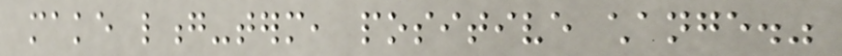make long-term, positive change."
